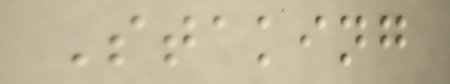Staking
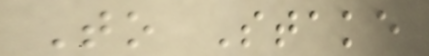To Stake
